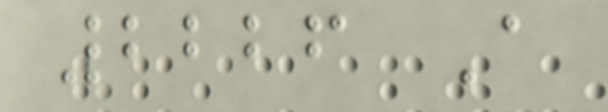2226 A
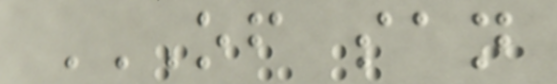OF SAN
